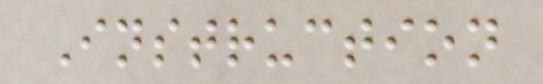Instruction
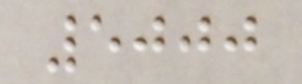5000
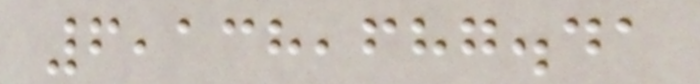6,138,687.41
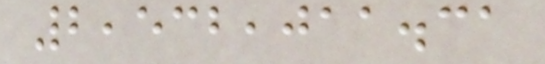2,532,011.31
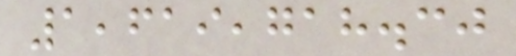1,619,718.30
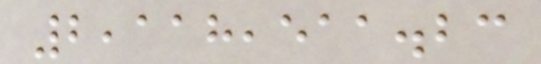2,118,511.23
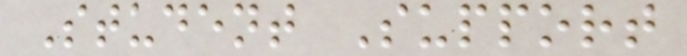Student Support
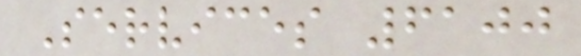Services 6100
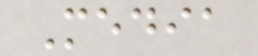Media
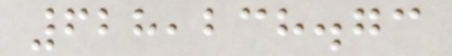628,238.73
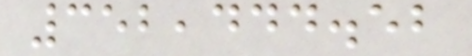352,444.52
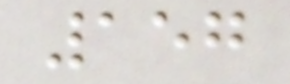157
